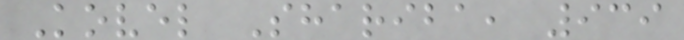Kovel Shariba, 939
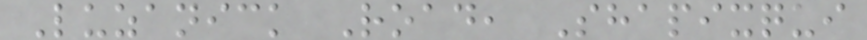Luzanick Road, Shapixqui
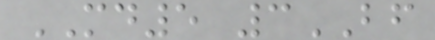MD5 3BF
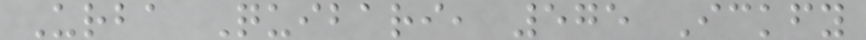Urba Quibari, 575 Ickfy
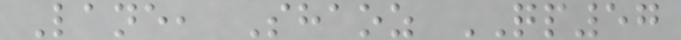Lane, Shaoz QP57
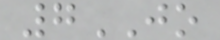7JO
